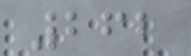262
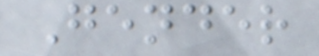Gender
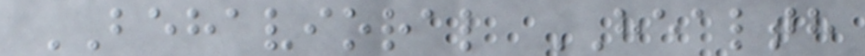BEHAVIORAL HEALTH
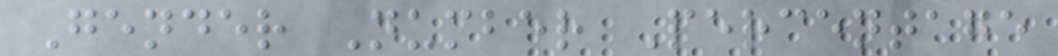Gender Number Percentage
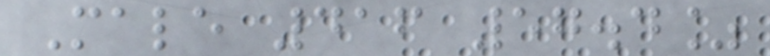Male 416 57.4%
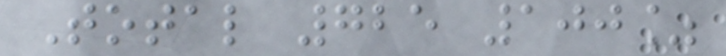Total 725 100%
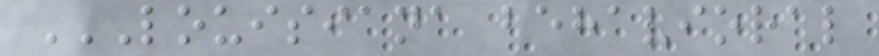LOUISIANA BEHAVIORAL
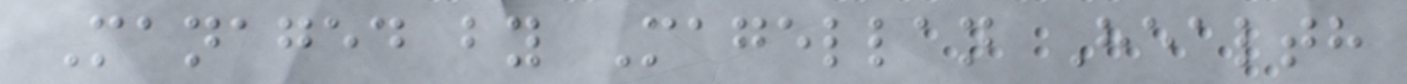Managed by Magellan Health
